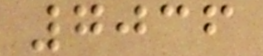7036
